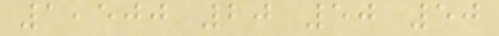1,500 20 50 50
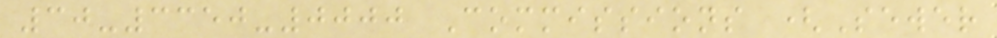30-3350-0000 Commissions (Sewer
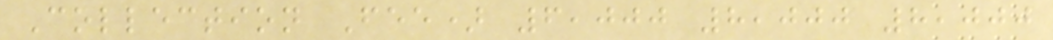Collection Fee) 6,000 8,000 8,000
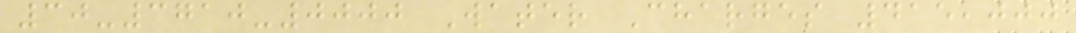30-3710-0000 Water Charges 415,000
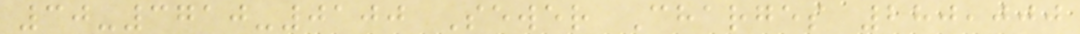30-3710-0100 Sewer Charges 280,000
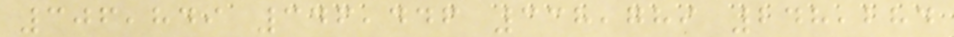306,849 346,446 338,789 248,284
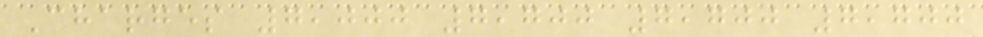Charges 7,000 7,700 7,700 7,700
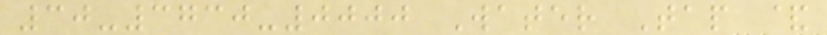30-3730-0000 Water Tap &
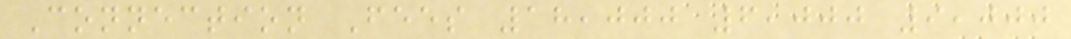Connection Fees 18,000 6,000 9,000
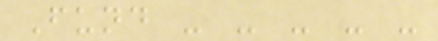Fund - - - - -
